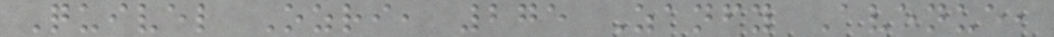Quivel Ozri, 275 Zanfy Avenue,
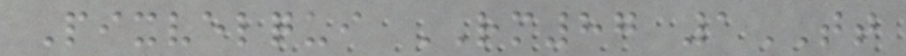Pixvelqui RM87 1TT
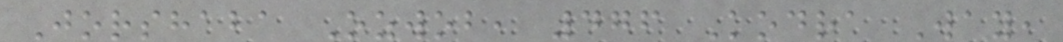Jorshaba Ozwob, 476 Kodra Way,
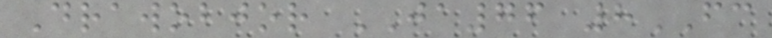Drawobjor JA76 8FC
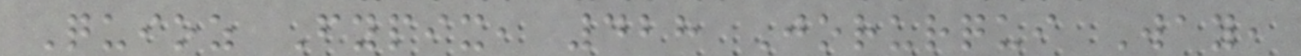Quioz Fypix, 428 Jorurqui Way,
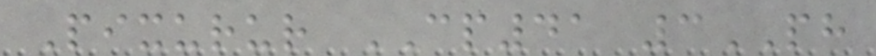Pixurur CP41 3PH
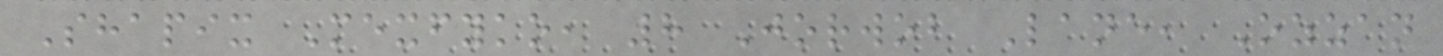Shapix Mexfyko, 8 Jorwob Lane, Ozzan
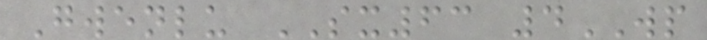Gwenlu SX63 4WP
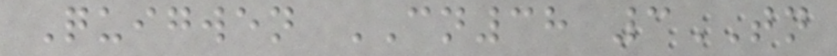Quigwen CN38 3TN
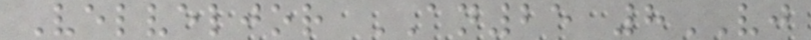Velveljor AN25 8VJ
